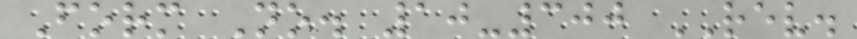Form No. 10-300 REV.
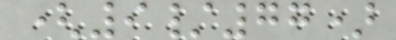(9/77)
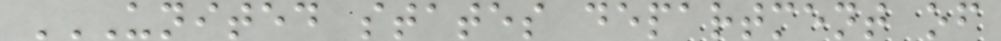UNITED STATES DEPARTMENT OF
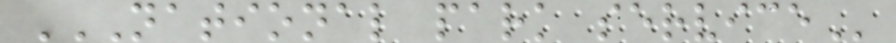NATIONAL PARK SERVICE
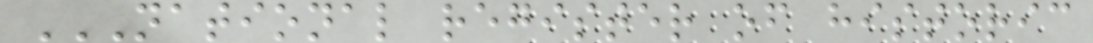NATIONAL REGISTER OF HISTORIC
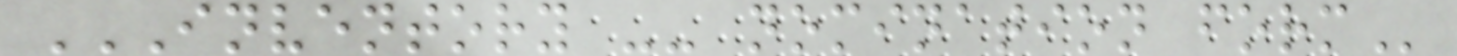INVENTORY -- NOMINATION FORM
